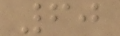60
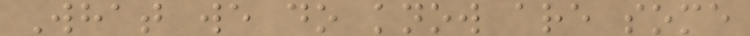What we do know are some
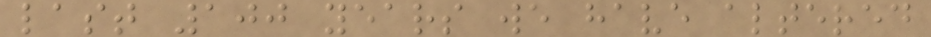last 100 years we have altered
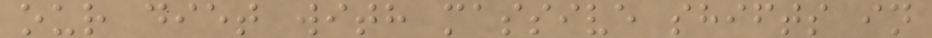our diet with massive shifts in
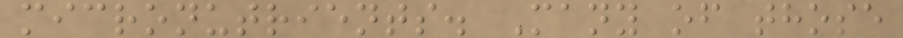micronutrients. Many of those
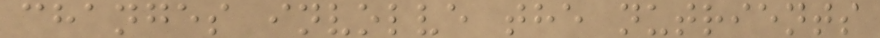changes involve the nutrients
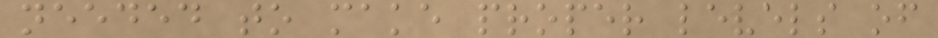needed to make proper levels of
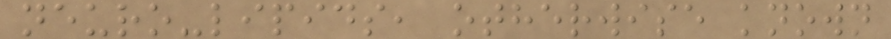neuro-lipids, otherwise known
